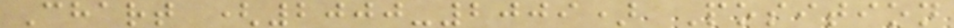Chart (2000-2009) Position
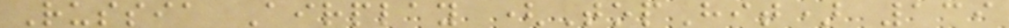Russia Airplay (TopHit) 139
